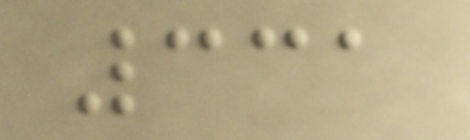331
